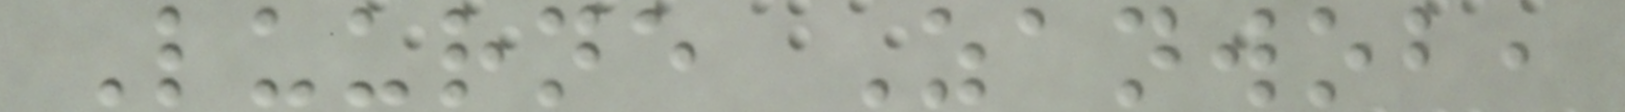Luurne Zanwob,
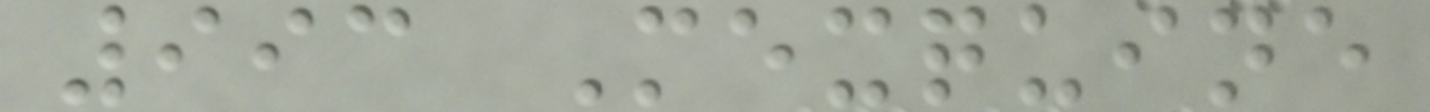993 Mexquine
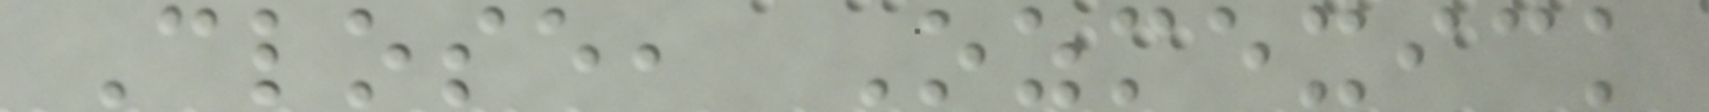Close, Ozmexick
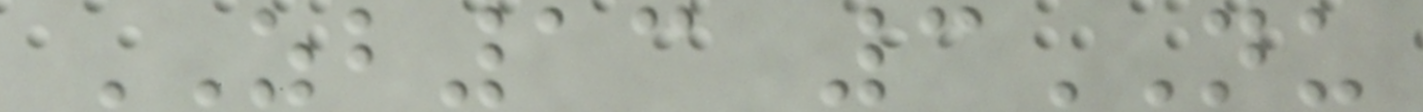ZB13 3NU
